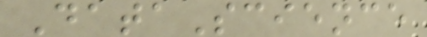DataScience
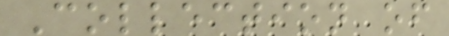Collection of
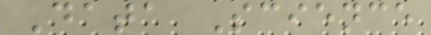Data Science
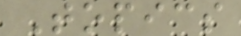Topics
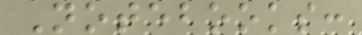Notebooks:
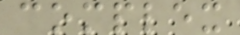complex
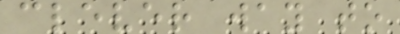clever way to
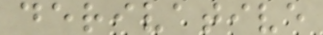derivative
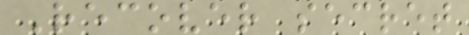Recover secret
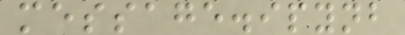message.ipynb
